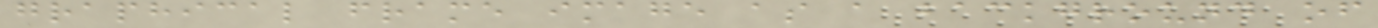graphical frame image as a background of
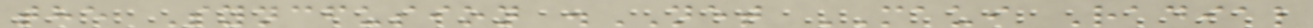the Syncfusion .NET MAUI Radial
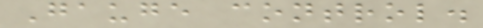Gauge control.
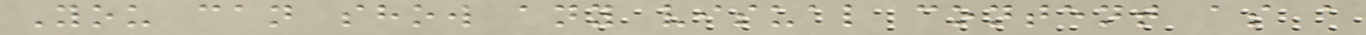You can show any visual content as a
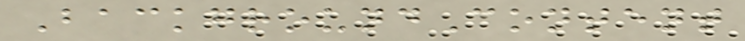BackgroundContent
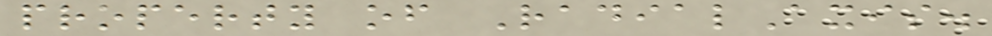property of RadialAxis.
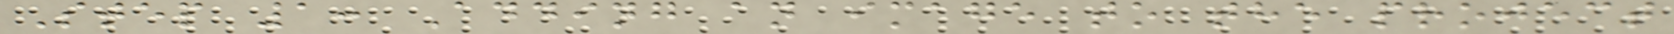Step 1: Adding an image to the project
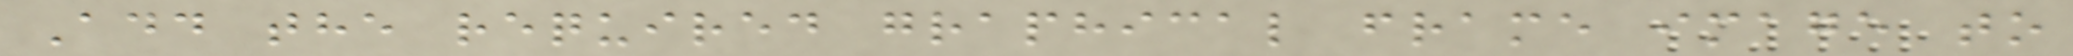Add the required graphical frame image to
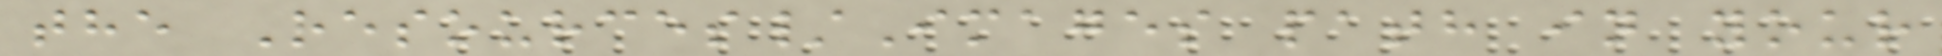the Resources/Images path in your
